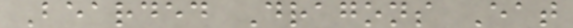Bearded Dragons Eat
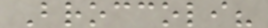Broccoli?
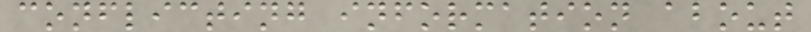conflicting information about
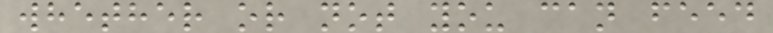whether or not you can feed
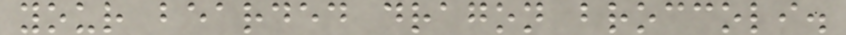your bearded dragon broccoli.
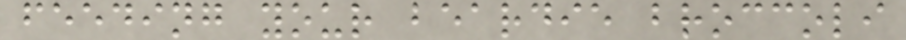feeding your beardie broccoli
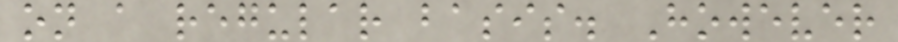on a regular basis. However
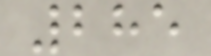285
